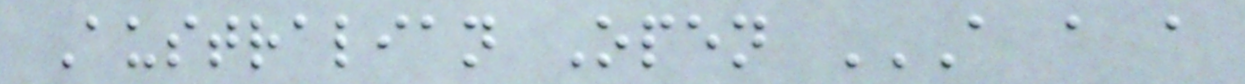Australian Open A A A
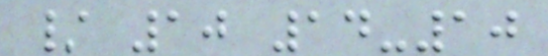/ 10 14-10
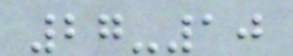27-10
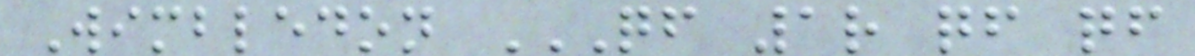Wimbledon QF 1R QF QF
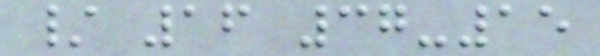/ 16 37-15
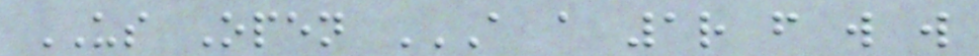US Open A A 1R F W W
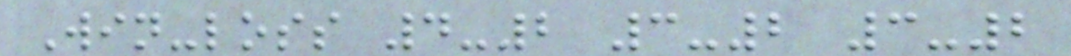Win-loss 4-2 3-2 3-2
